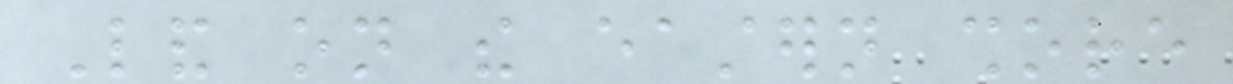Land on the eastern shore
